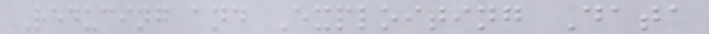Reducing and Exploiting Data
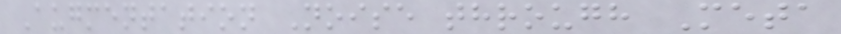Augmentation Noise through Meta
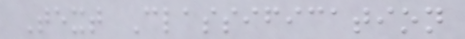Text Classification
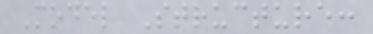Model Structure:
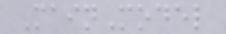MainModel
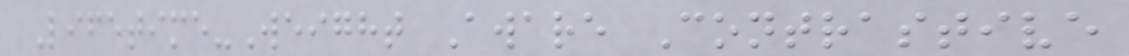Lifetime-Weight Aware Contrastive
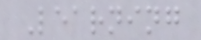Learning
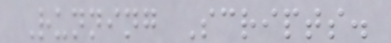Running Scripts.
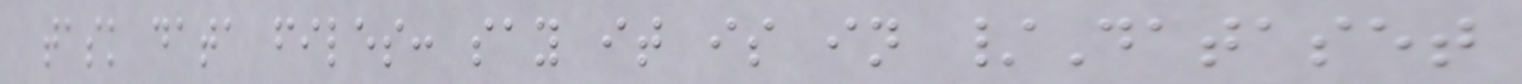task data files: say it is in /Dataset
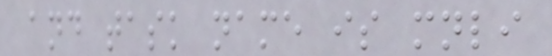and task name is mnli
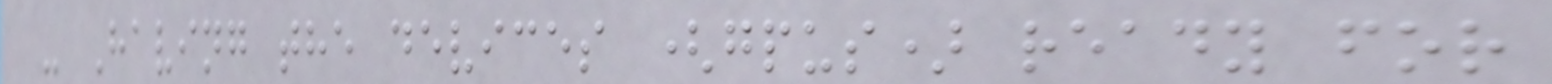- Having the devices (gpus) ready for
